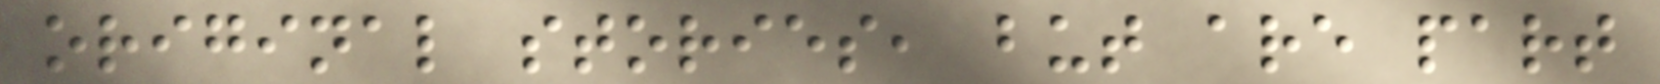original stories, but are part
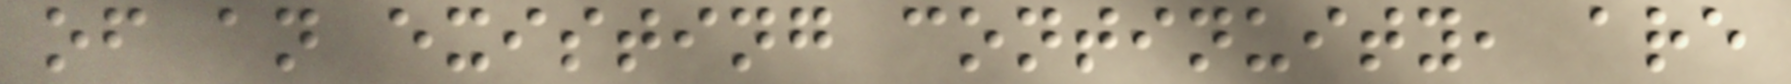of an existing continuity, are
